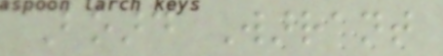Board Warrant
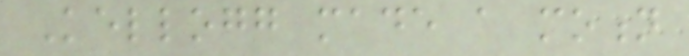Kellogg made a motion
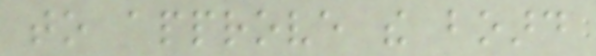to approve the board
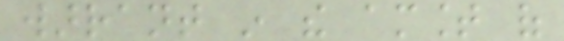warrant in the amount of
